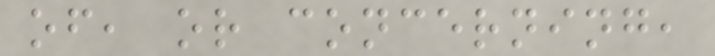of, or concerning,
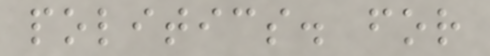politics. for
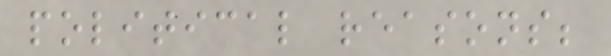political reasons;
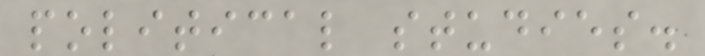political studies.
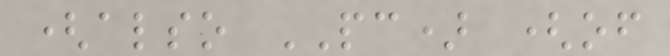(also PC) (of
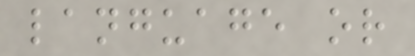language or
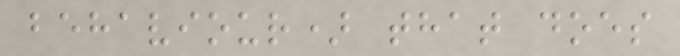behaviour) that does
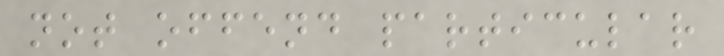not offend particular
